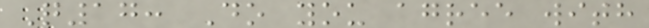Q17: Do you agree with
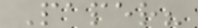Paper?
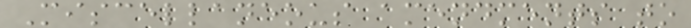Miscellaneous amendments to
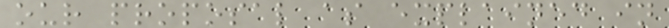our proposal as explained in
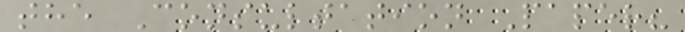the Consultation Paper?
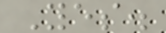Yes.
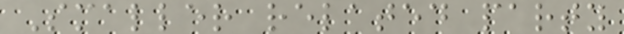Smaller related party
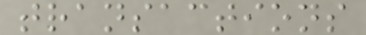transactions
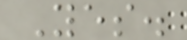Yes.
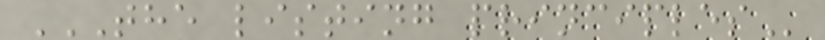THE LISTING PRINCIPLES
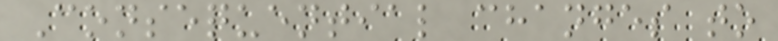Consequential changes to
